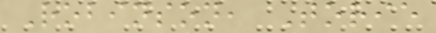Robinson, Torie
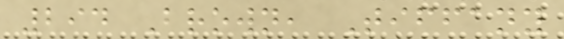294 Brown, Tiffany
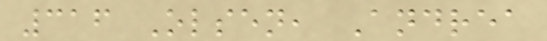316 Olsen, Andrea
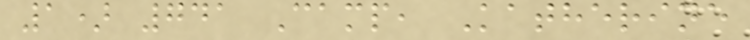1) 741 Camp, Katherine
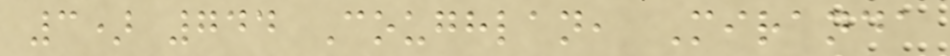3) 744 Coughlan, Miranda
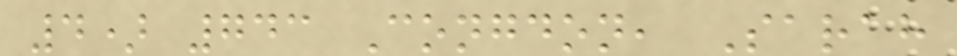4) 743 Congdon, Sarah
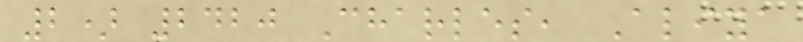2) 2420 Charles, Aliya
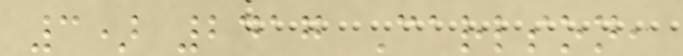3) 2417 Carlson,
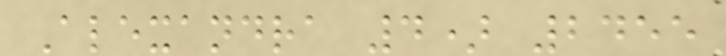Alexandra 4) 2455
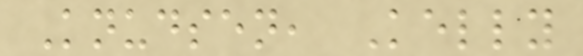Knudsen, Kelly
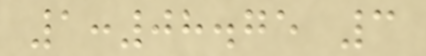1:08.75 3
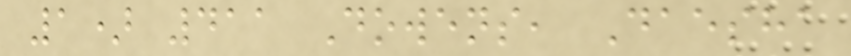1) 411 Dowens, Daesha
